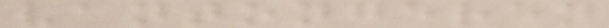vantongeren
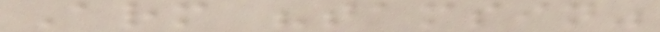Arm "tamsin"
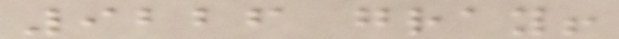9226 gray!
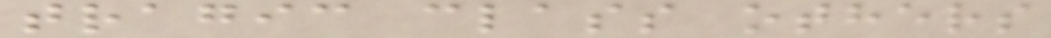tragic class others
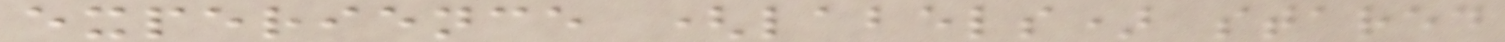experience (labels) stared
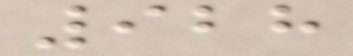928
